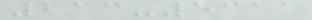213-5311
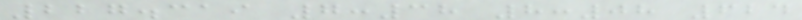227.319 7:38 8:08 624
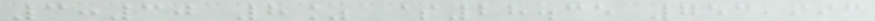3:30 8% $28.35 753,993
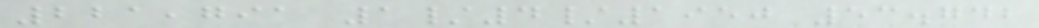221,791 1/4/1950 53.742
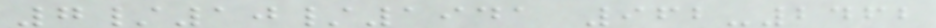7/10/1941 962-2462
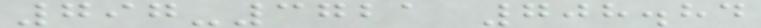797-3721 708.84
